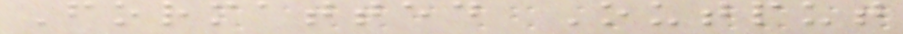Formatted Output
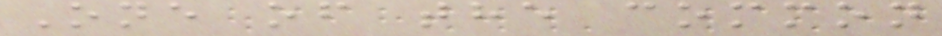One of the common
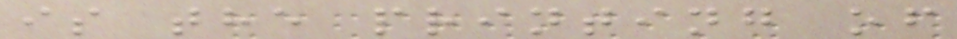is the printing of
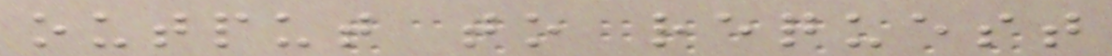output to request
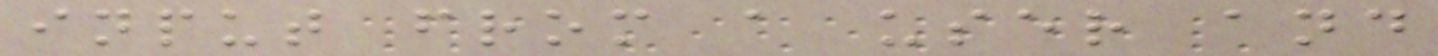input from a user and
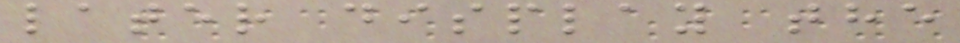later display the
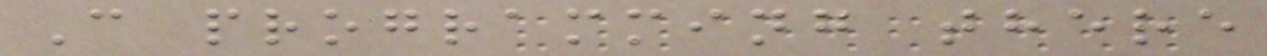C programming there
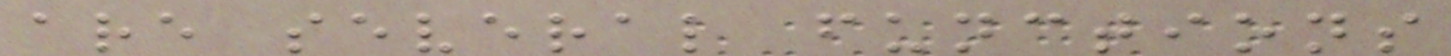are several functions
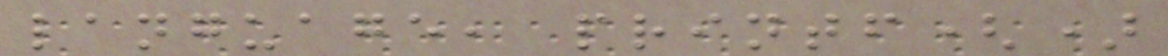language, printf()
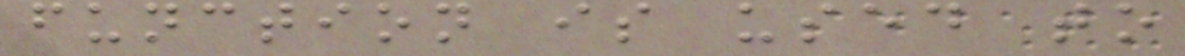function is used to
